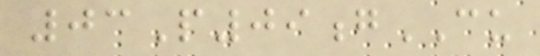03P09gCU
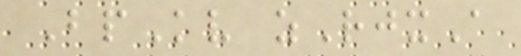BpKv zRjxA
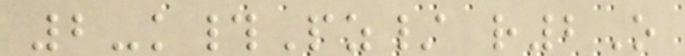2-k#Pz/ r2O
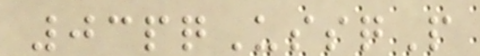03pqUssqP
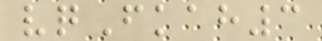vqFkah3
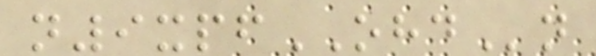n9xpfOHDn
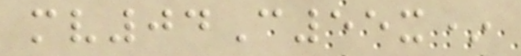mv04C55x*
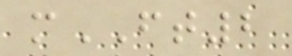mFT2
